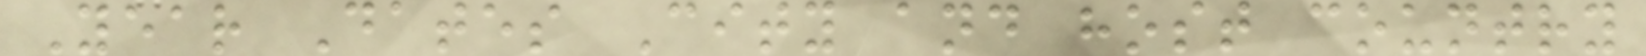Year Dates City and host country
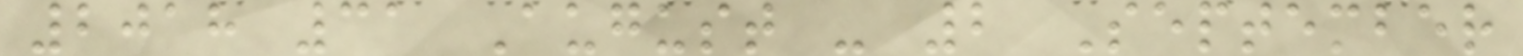2018 31 August - 2 September
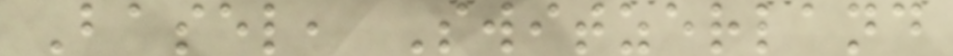Basel, Switzerland
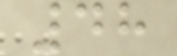48
